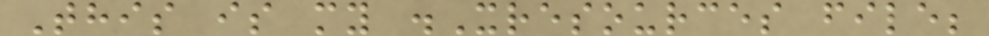This is my .Xresources file;
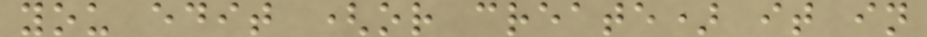you edit (or create) it in
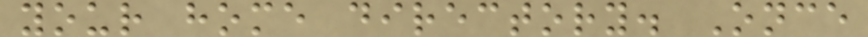your home directory. Once
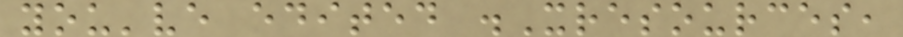you've edited .Xresources,
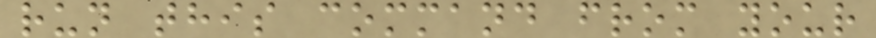run this command from your
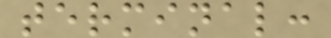terminal:
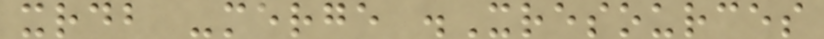xrdb -merge .Xresources
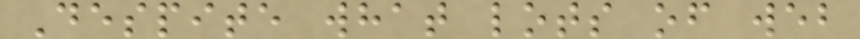Despite what lots of web
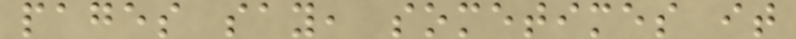pages say, sometimes it
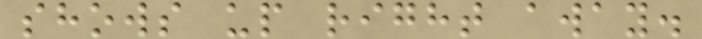shows up right away.
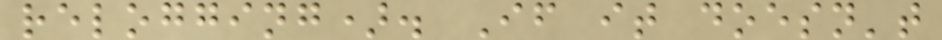relogging). If it doesn't
